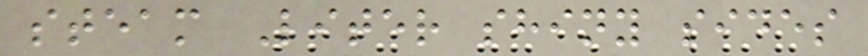steam Liter shiny sides
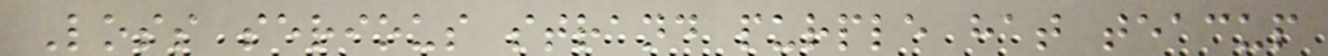Loss serious strand purple hat teacup
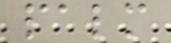palm
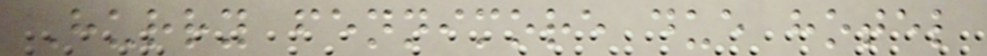Hurry fennimore due hotel
